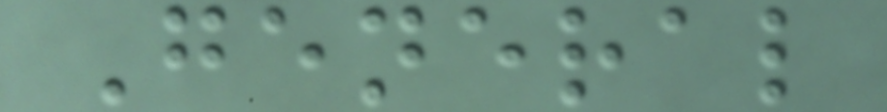General
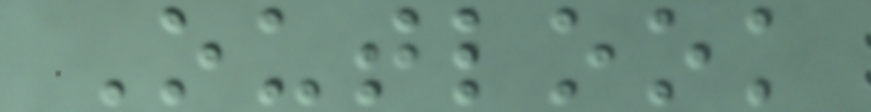Outlook
